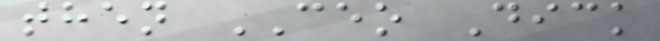then CEO Dick
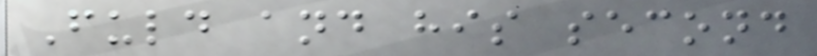Fuld and his second
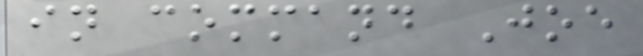in command Joe
